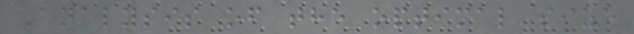Analysis of the optimal size
